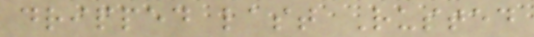dripped last Rusted
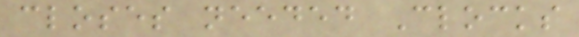closes needed Clocks
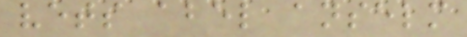vets abel anselm
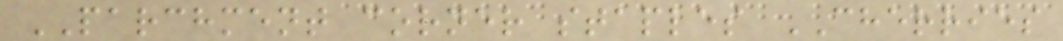PARCHMENT corner staples CHERRIES
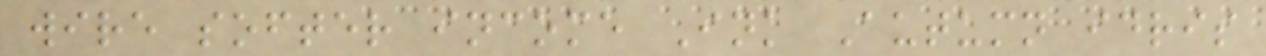wire softer income Ink Autumn idris
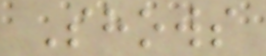Shows
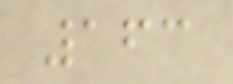163
